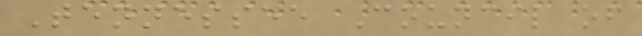Tennessee Council of
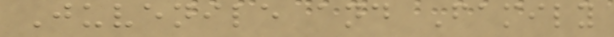Juvenile and Family
